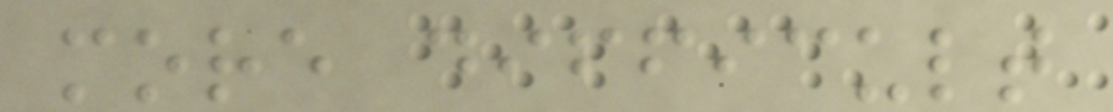more difficult
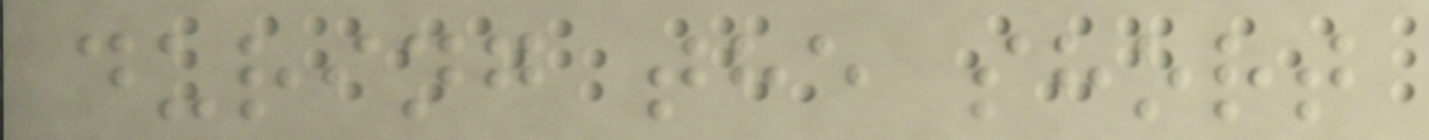during the short
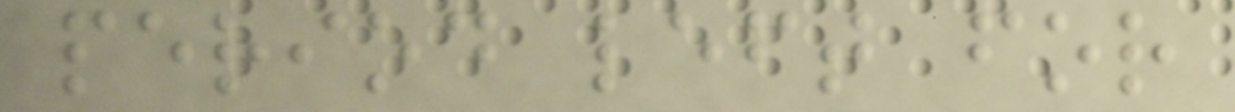period left for
